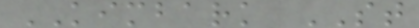KIMBARK ST
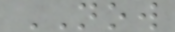NOW
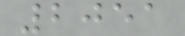2051
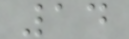14
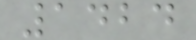1424
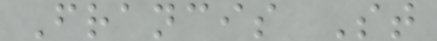Francis St
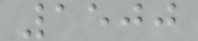1500
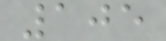105
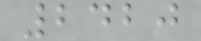2420
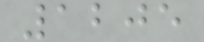1205
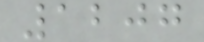1207
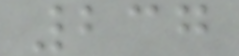237
